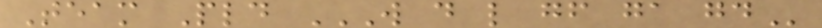Team Pld W D L GF GA GD
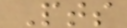Pts
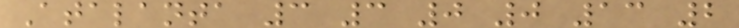Atalanta 3 3 0 0 13 2
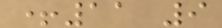+11 9
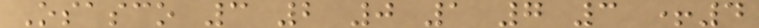Osasco 3 2 0 1 7 3 +4
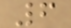6
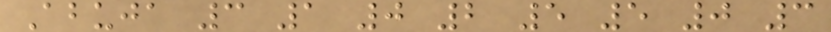Abuja 3 1 0 2 5 5 0 3
